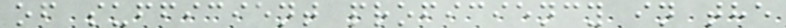of sufficient proficiency in the
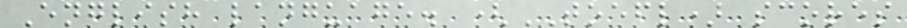English language. (TOEFL) scores
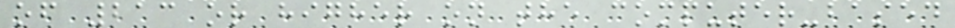of 213 or higher on the computer-based
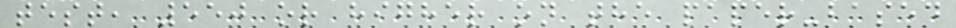test, 550 or higher on the paper-based
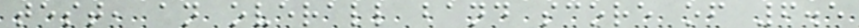test, an overall band score of 6.5
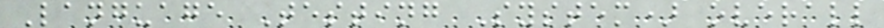Language Testing System) overall
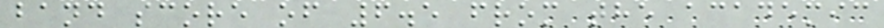band score of 6.5 from the academic
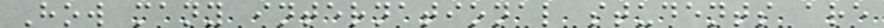How many international students are
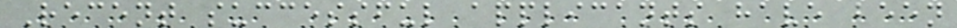Recent successful applicants have been
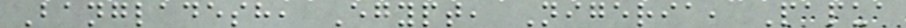Bangladesh, Egypt, Nigeria, Papua
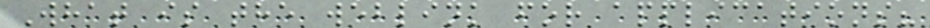What is the weblink for applications?
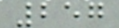257
